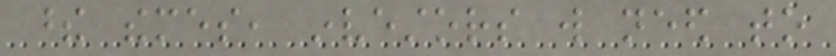these themes, investors will need to
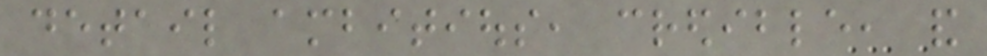detail ambitious, credible, and
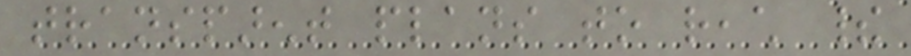transparent plans to reach their
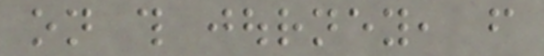on this journey, from
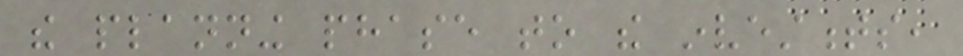the planning phase to the investments,
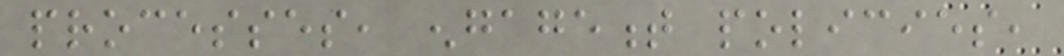processes, engagement policies,
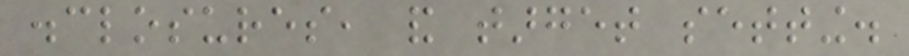disclosures, and target setting.
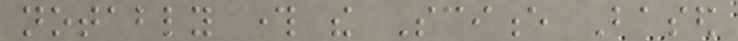notably through the Science Based
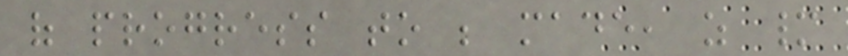of progress to be made, as many
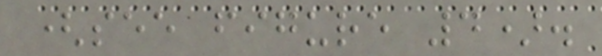(see figure 4).
